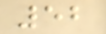52
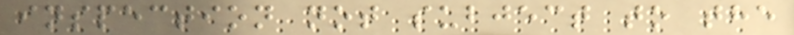inspection not subject to the
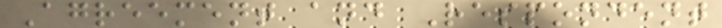Agreement and Respondent
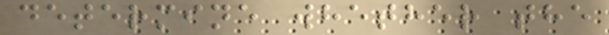determine whether the
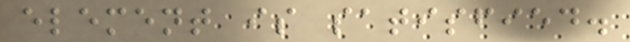element is satisfied.
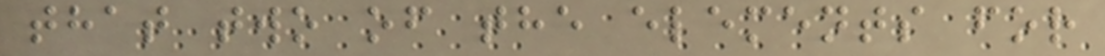that two of the elements for
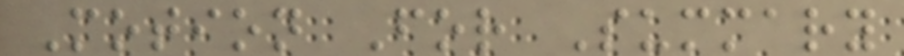Motion For Summary
